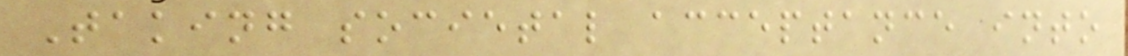Taking societal acceptance into
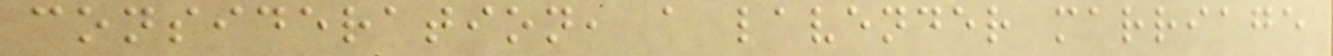consideration, a lavender marriage
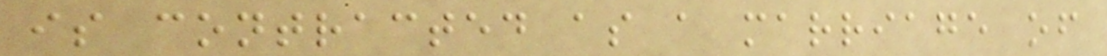is contracted as a marriage of
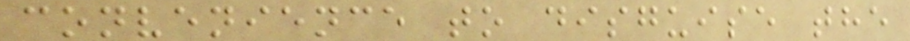convenience to disguise the
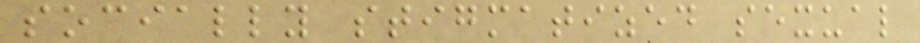socially stigmatized sexual
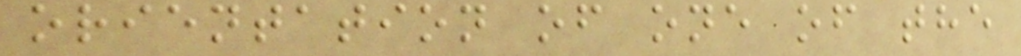orientation of one of the
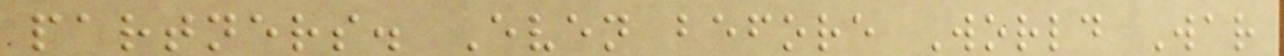partners. Even before World War
